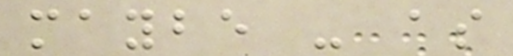maybe - as
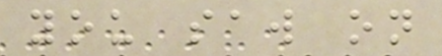you saw on
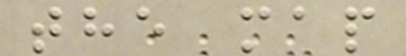the map
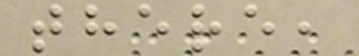there,
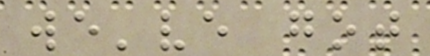we've got
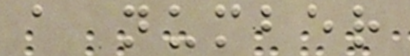a number
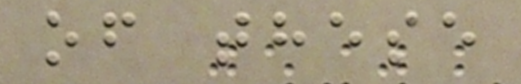of these
